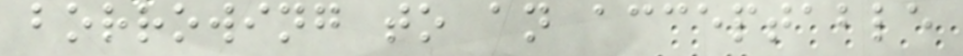borrowing to an acceptable
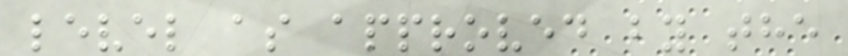level as approved by the
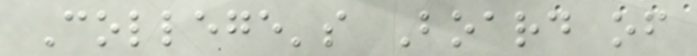College's Board of
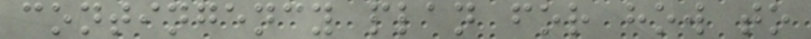contingency plan for how to
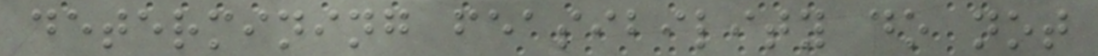determining feasibility do not
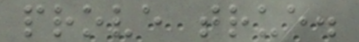prove true.
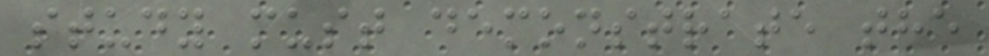study must demonstrate the
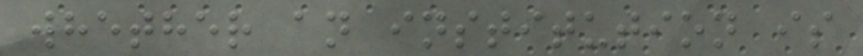whether an institution is
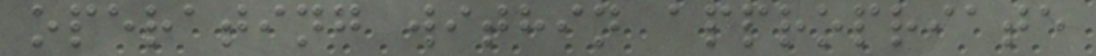operating within appropriate
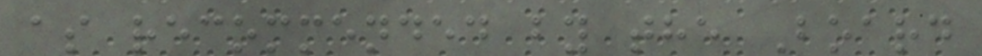as recommended by the Board
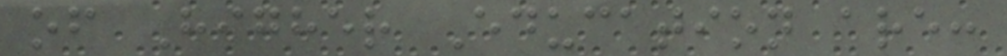of Higher Education are:
